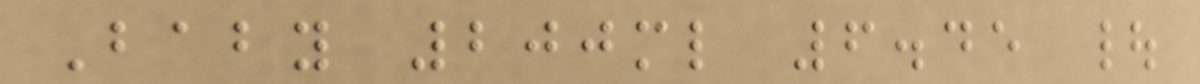Baby 200ml 6.45 |
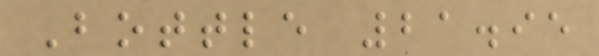Bottle 21.95
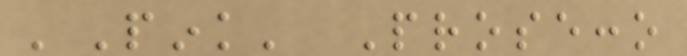'Pink' Prosecco
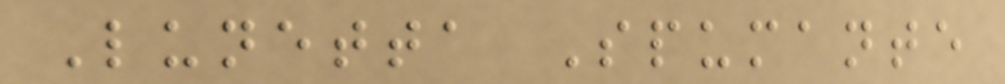Lunetta Spumante
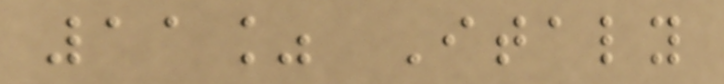11% Italy
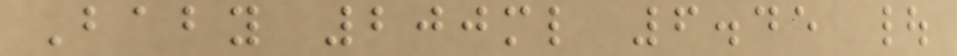Baby 200ml 6.45 |
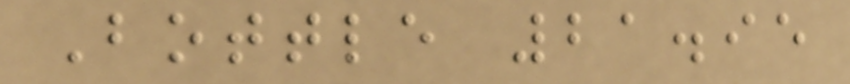Bottle 21.95
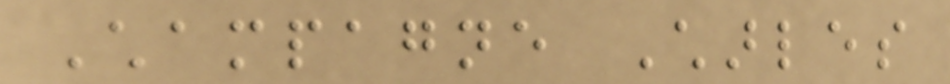Champagne Charles
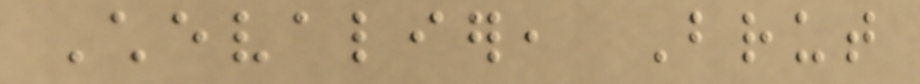Chevalier, Brut
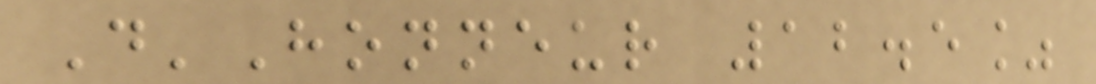D'Honneur 12.5%
